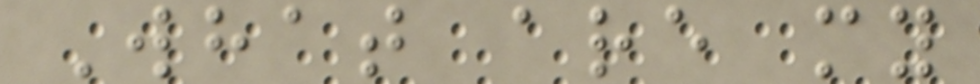What are my
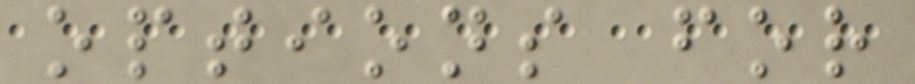options for
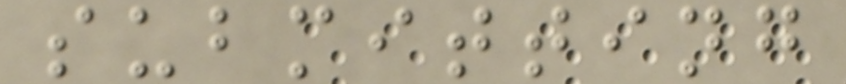submitting
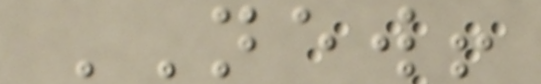NEW!
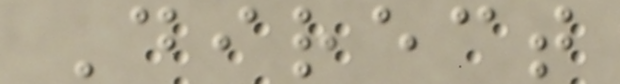Direct
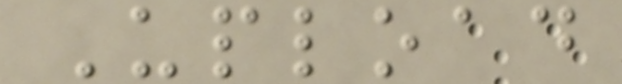Upload
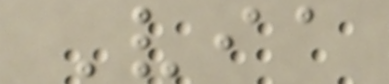Via
